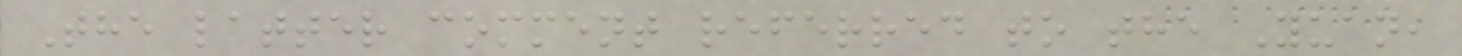The latter comment referred to the Yuan,
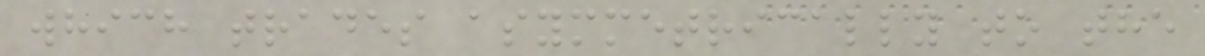which trades asymmetrically to the
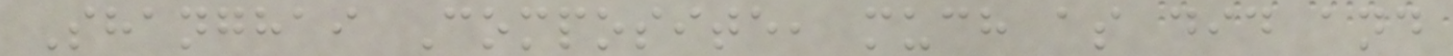Shanghai Composite, much as did and
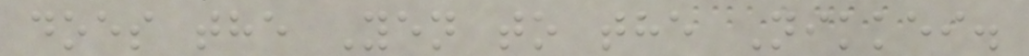does the Yen to the Nikkei.
